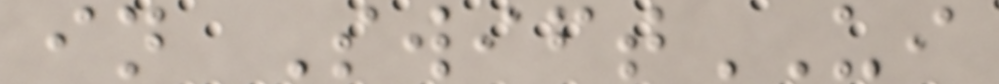in SwiftUI
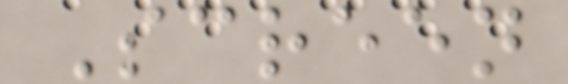Screen
